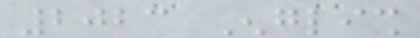2023 English
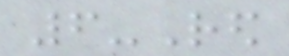6-Red
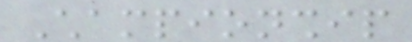Championship
